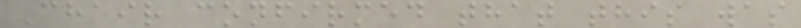Chair confirmed that this was
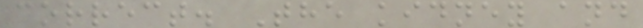correct. The kidney and
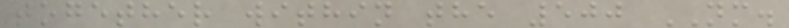together within the 500 NM.
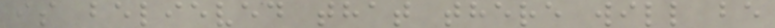is believed that there will be
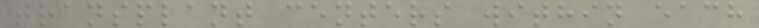transplant centers within each
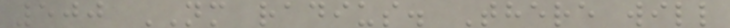500 NM radius. There will
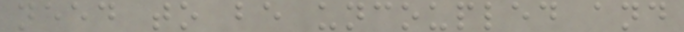need to be uncoupled and
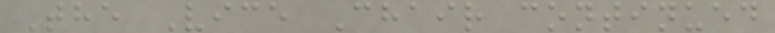The Vice Chair continued
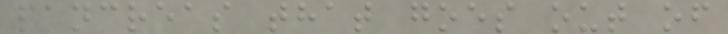pancreas that goes out of
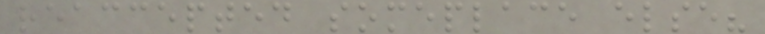reaccepted someplace else?
